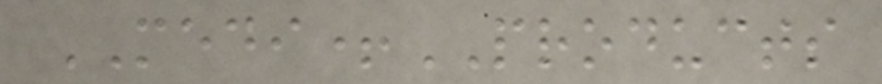MEDI+PRODUCTS
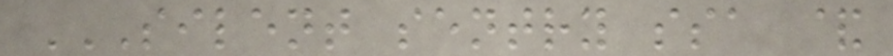SILENT SENTRY SSA &
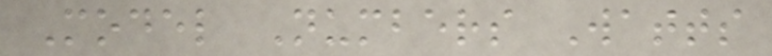Model Numbers Watts
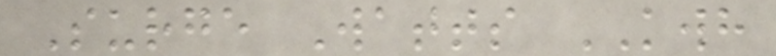Surge Watts KWH
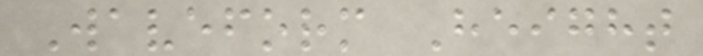Waveform Height
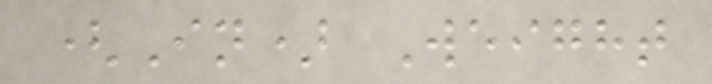(In) Weight
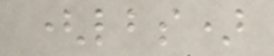(lbs)
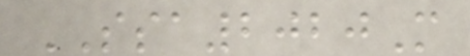SSA2020M
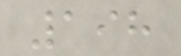198
